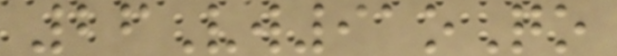26Vw91oQo
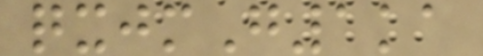qxjmG1ka
